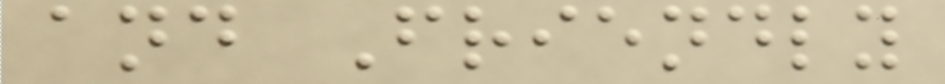and Friendly
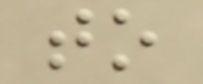to
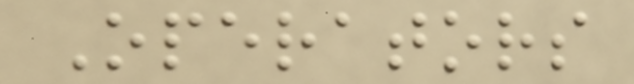Operators
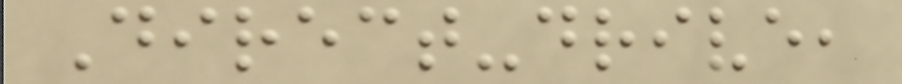Direct-drive,
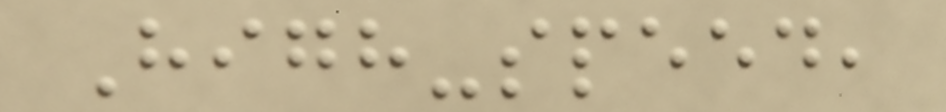High-speed,
